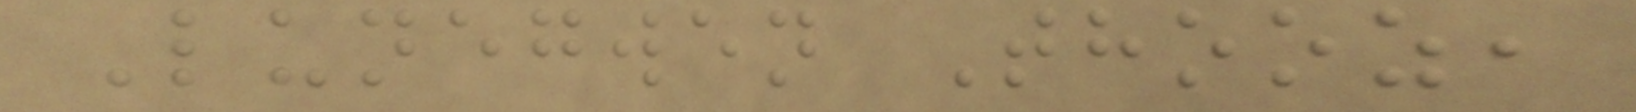Lunegwen Thooz,
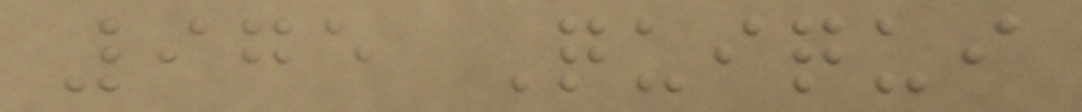975 Quiqui
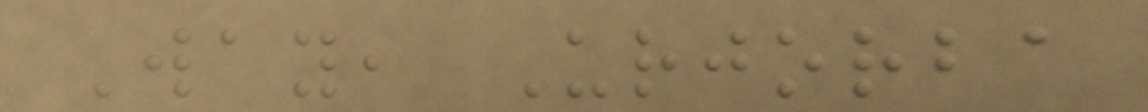Way, Urjorba
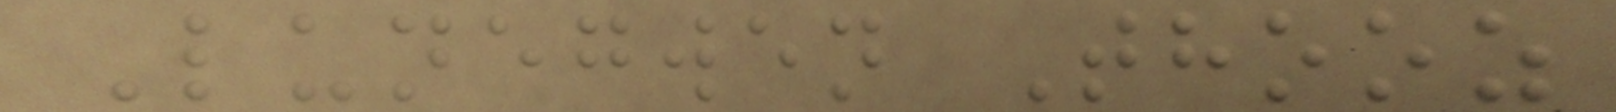Lunegwen Thooz
